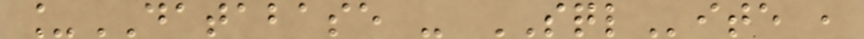_DATABASE - SQLite ,
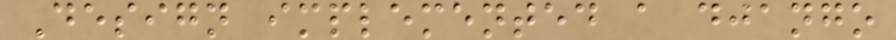Design implemented a django
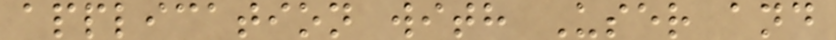application with User and
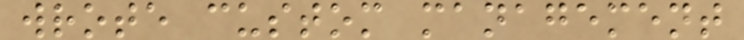wrote custom management
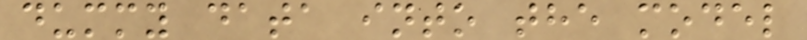dummy data into the model
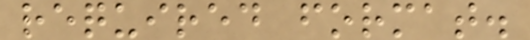required format.
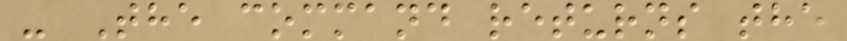- The command returns the
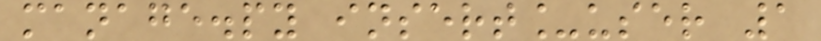manage.py insert_user 1
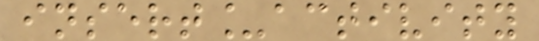insert_activity
